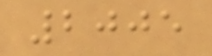2005
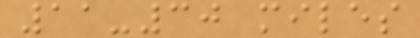11-30 miles
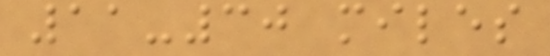11-30 miles
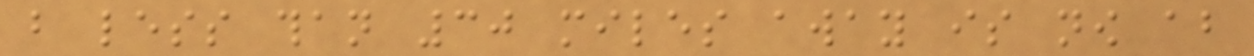but less than 30 miles away is now about
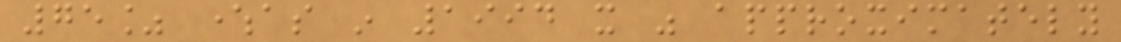75% whereas in 1994 it was approximately
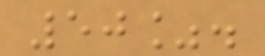50%.
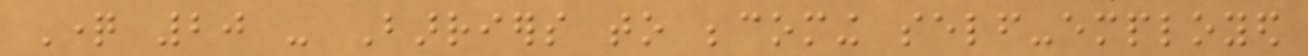Question 20 - Barriers to becoming self-employed
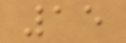15
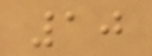10
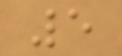5
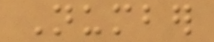Number
